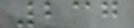237
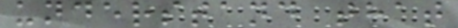understand that
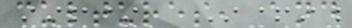cultures, and
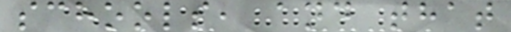schools, and that
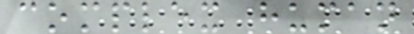complex human
